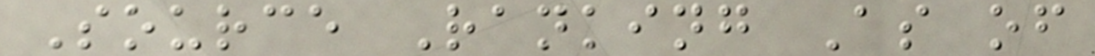Source Ranking As of
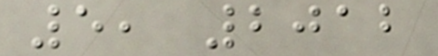5, 2012
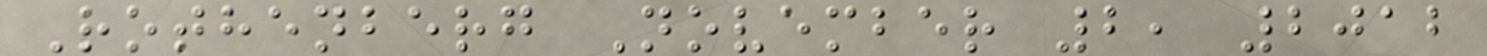Rothenberg November 2, 2012
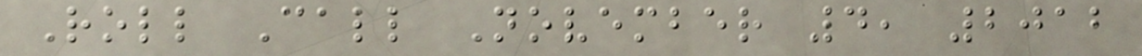Roll Call November 4, 2012
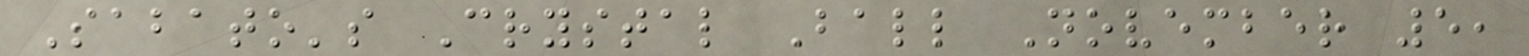Sabato's Crystal Ball November 5,
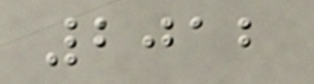2012
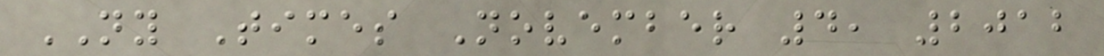NY Times November 4, 2012
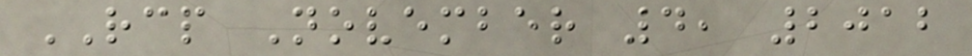RCP November 4, 2012
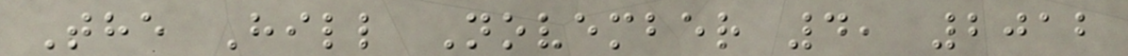The Hill November 4, 2012
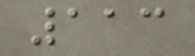113
